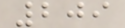209
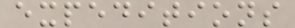expeditions
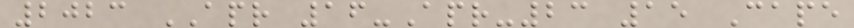2023 APR 16-Apr-23 15 Cape
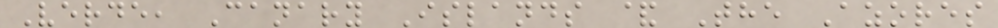Verde, Canary Islands & The Azores
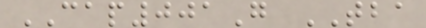CAP001G TBA
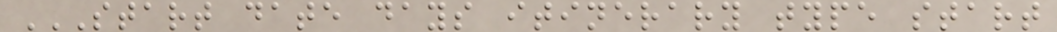START DATE DAYS ITINERARY TYPE START
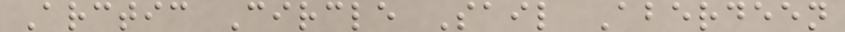Arctic Circle Sail Aberdeen
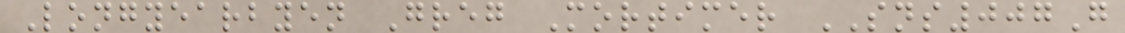Longyearbyen Greg Mortimer SNS007G
